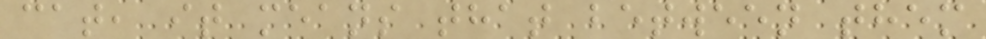cat, it means that between them
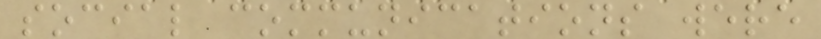social communications were
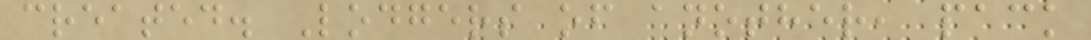created. Lodgers of another, pack
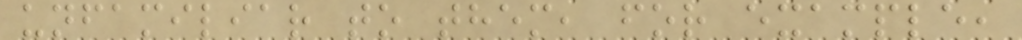unfamiliar to them, for example,
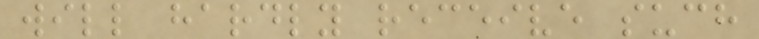will hardly receive such
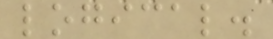logical.
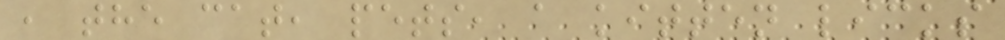, the cat, pets, a kitten licks
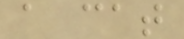a cat
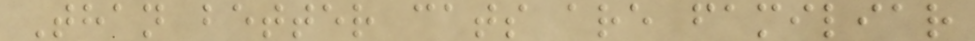Than better cats are familiar
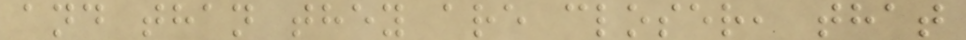and than they are closer, that
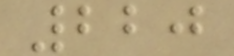220
